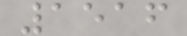1516
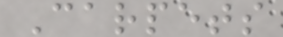Carpets
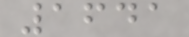1641
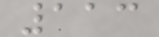113
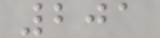201
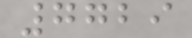7729
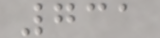731
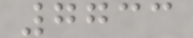7733
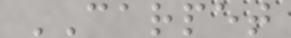CARPET
